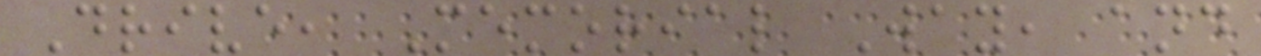Drive, Memorial Way, and
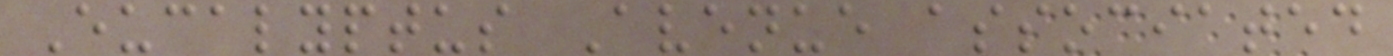Eucalyptus Avenue associated
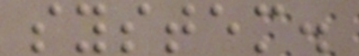system.
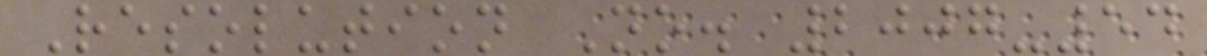Resolution No. 2007-54
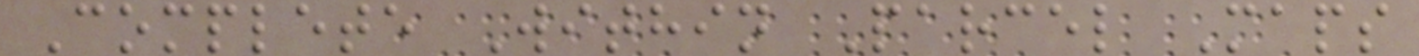Complete Within Parcel Maps
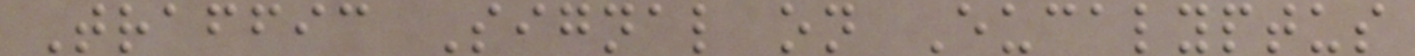Traffic Signal on Eucalyptus
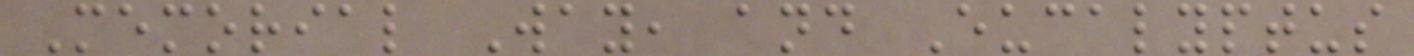Memorial Way, and Eucalyptus
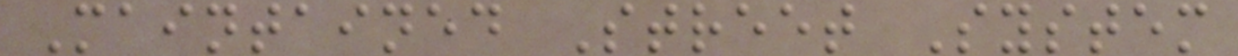Maintained Street System
